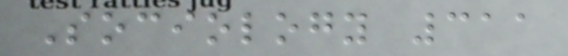Sociology 311
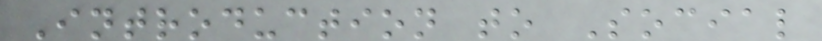Introduction to Social
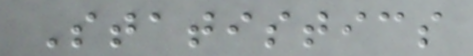Statistics
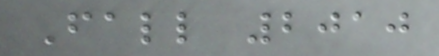Fall 2010
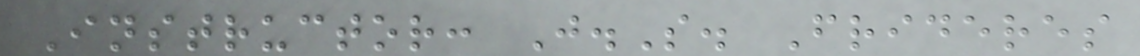Instructor: J.S. Frideres
